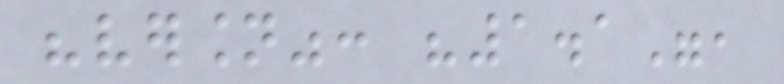"version": "1.1",
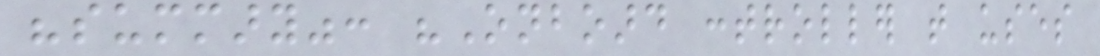"summary": "Onboard controller that uses
